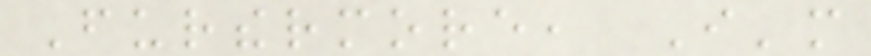Furthermore, I'm
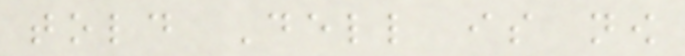told Dell is now
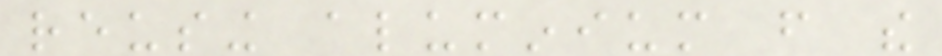reusing aluminium from the
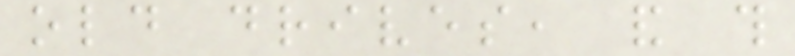old drives, and this
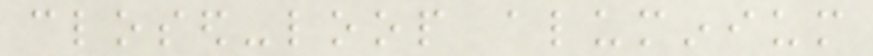closed-loop aluminium
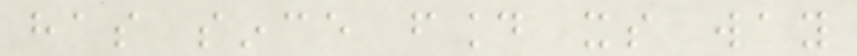has since found its way
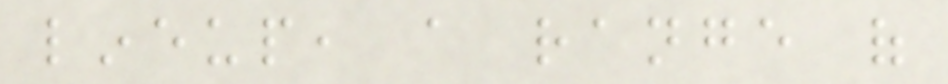lineup, a range of
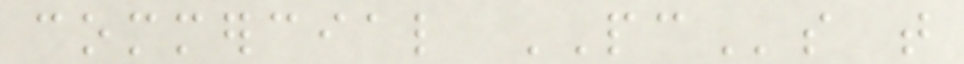commercial PCs that
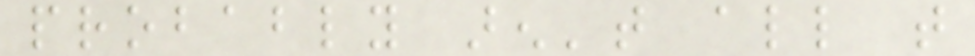probably aren't all that
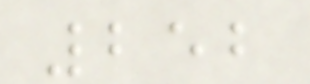252
